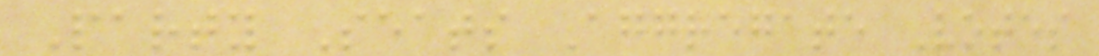Party Seats Aggregate Votes
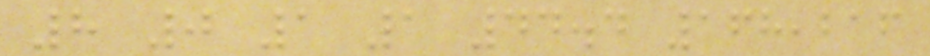8 0 1 1 44.4 168,216
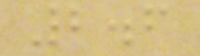2.6
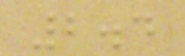2.4
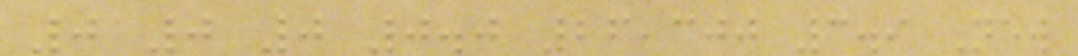0 0 0 0.0 26,300 3.9 New
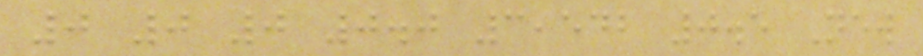0 0 0 0.0 3,542 0.5 New
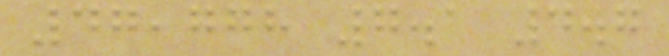47,778 7.1 4.7
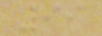99
